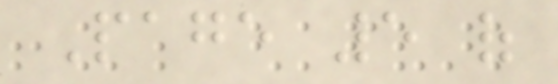Page 5 of
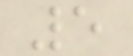5
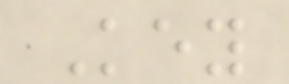Key
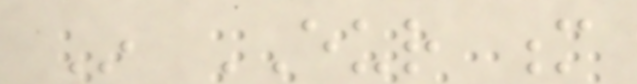In EUR m
